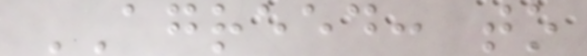AGREED: to
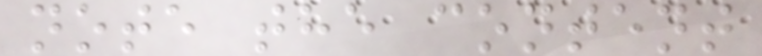note the content
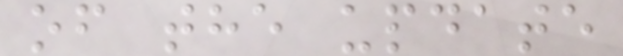of the update
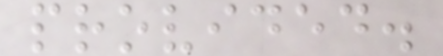provided.
